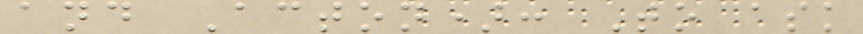and Acton): To ask
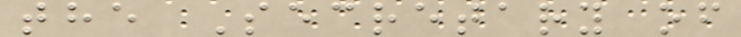the Secretary of
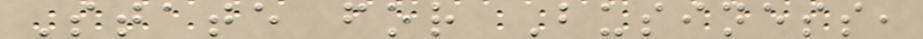State for Business,
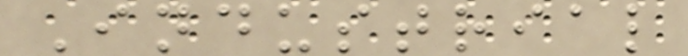Industrial
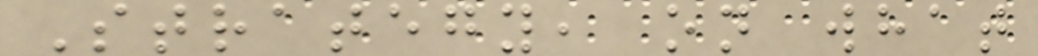Strategy, on what
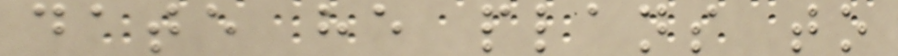date he plans to
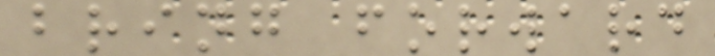bring forward
